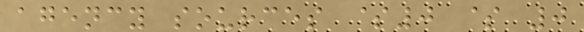agency sources $0 $ 0
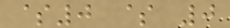$0 $ 0
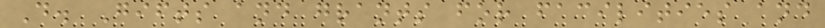D. Gifts and grants for facilities and
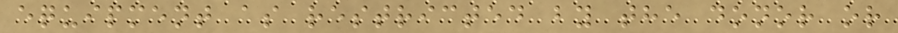equipment as restricted by the donor or
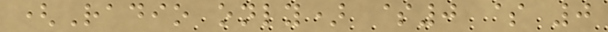(Radio only) $0 $ 0
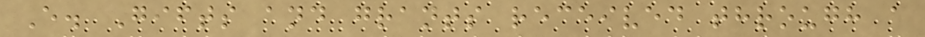E. Gifts and grants received through a
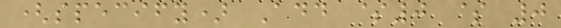(specify) Add $0 $ 0
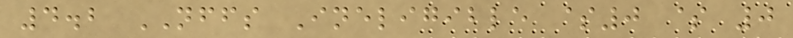4.2 NFFS Ineligible $0 $ 0
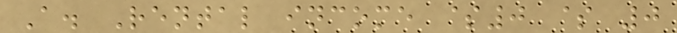A. Rental income $0 $ 0
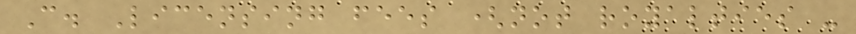C. Licensing fees (not royalties -
